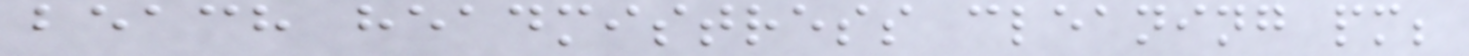beach headmistress cleaning pm;
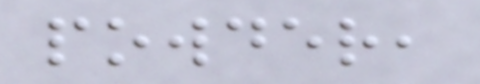powder,
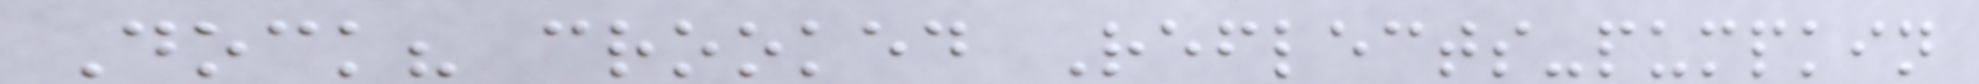Dock? crooked Reflects-pumpkin
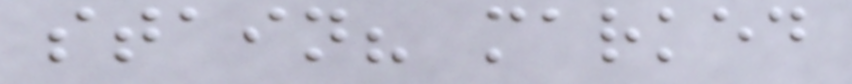stain? marked
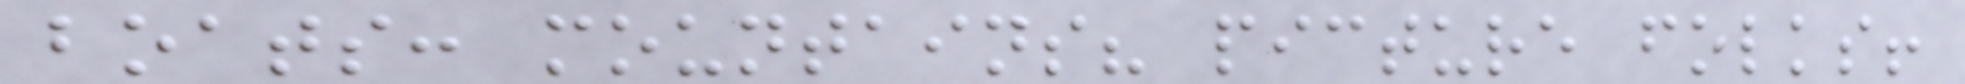boats: mountains? picture folks!
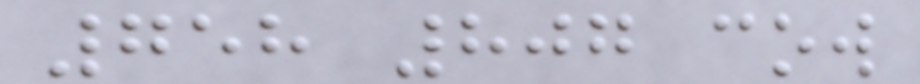758 807 cow
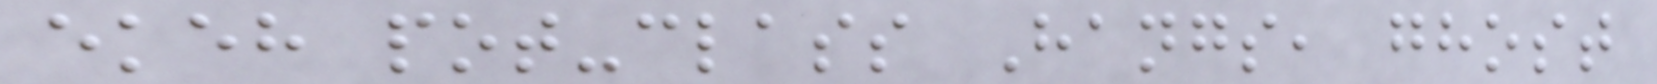ekeh pot-class Hangs, ghost
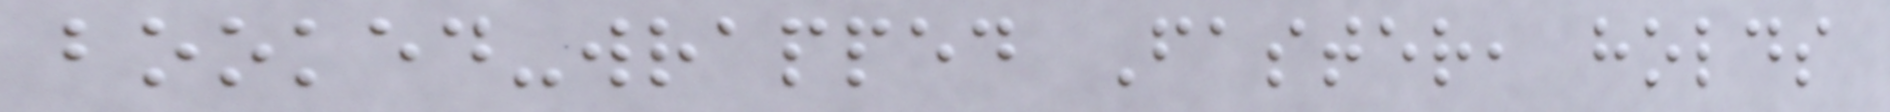booked-wrapped Faster, holds
